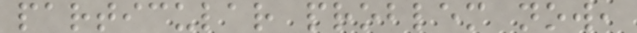particular problem now,
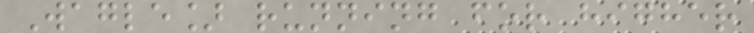Wagle] running for higher
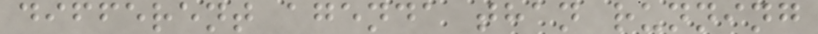different agenda than running
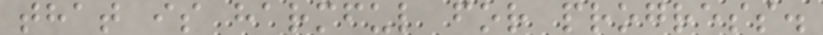that is harmful for progress.
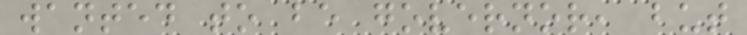wanted to be governor, but
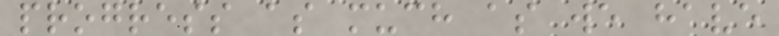progress as much as we have
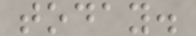today.
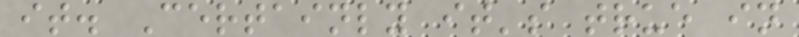it. Certainly it's true in
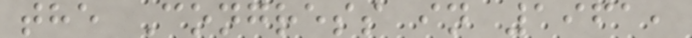the Congress in 1961,
